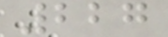227
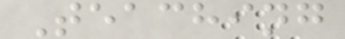Teaching
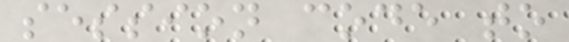session code to
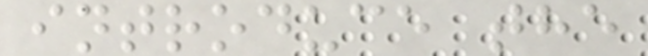introduce the
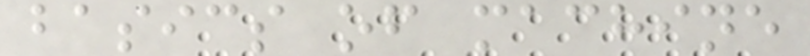basics of machine
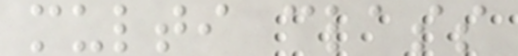multi class
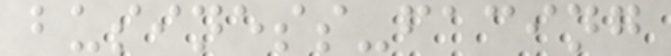business-facing
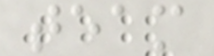team
